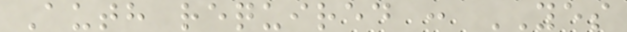Auth required : YES
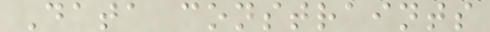Data constraints
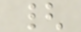{
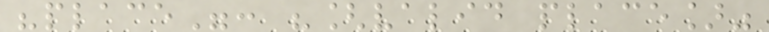"place": "[valid place]"
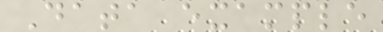Data example
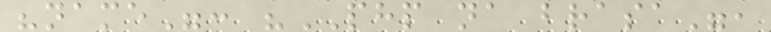"name": "PHP na brasa",
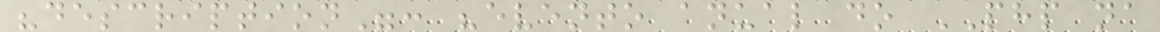"description": "evento anual do PHP na
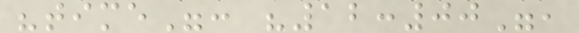"time": "12:00",
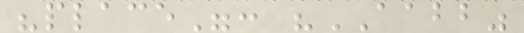"place": "AABB"
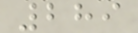289
